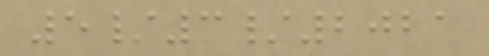5/3/2021
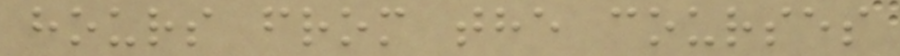hours from the courses
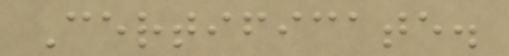Certificate.
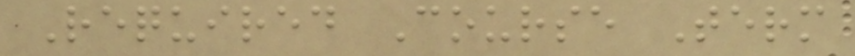Required Course Term
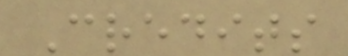Credits
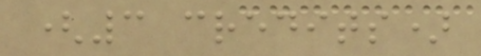(3 credits)
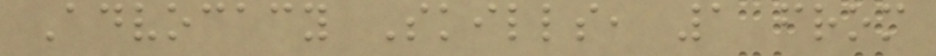Advocacy Skills, 1 from
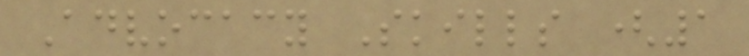Advocacy Skills (1
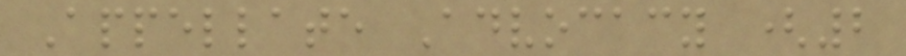Appellate Advocacy (2
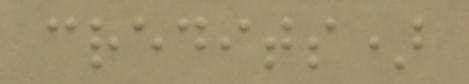credits)
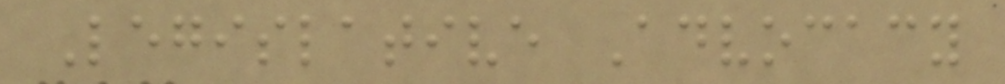Legislative Advocacy
